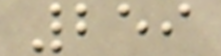259
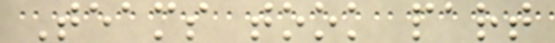Teams took part
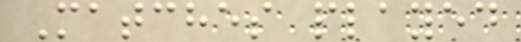Matches played
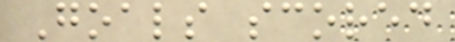Goals scored
